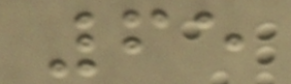65
